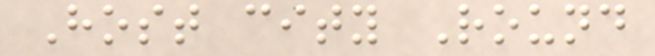Host city Round
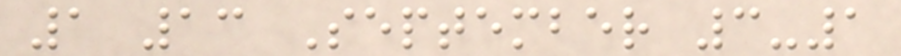1 13 September 3-1
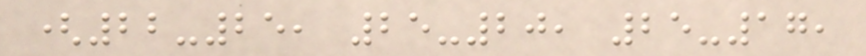(22-25, 25-20, 25-17,
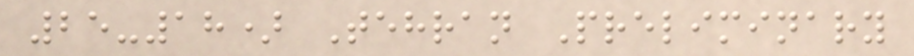25-18) Tehran Preliminary
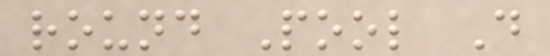round Pool D
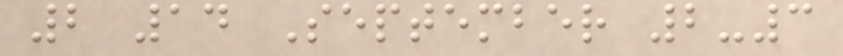2 14 September 2-3
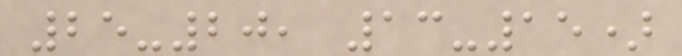25-20, 13-15)
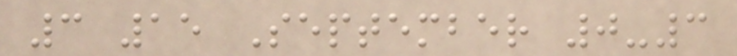3 15 September 0-3
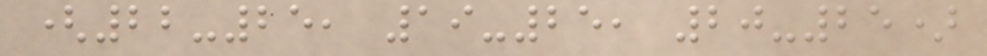(22-25, 19-25, 20-25)
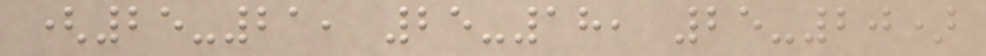(25-21, 25-18, 25-20)
